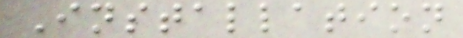Installation
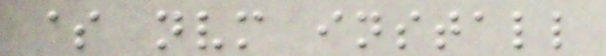$ nvm install
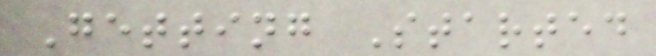Getting Started
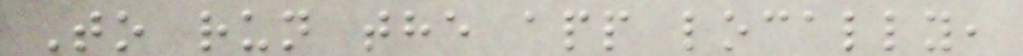To run the app locally,
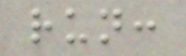run:
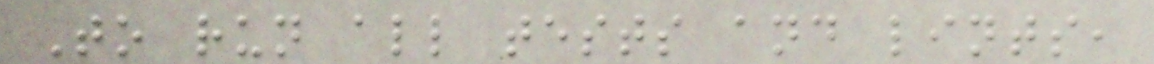To run all tests and lints,
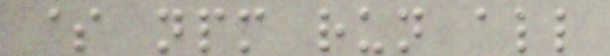$ npm run all
